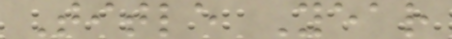Title Year
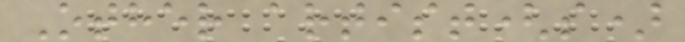Other artist(s)
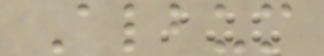Album
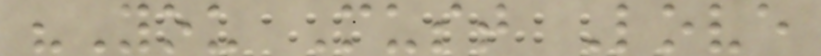"You Must Love
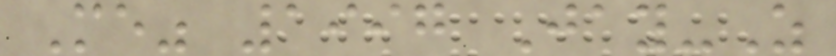Me" 1997 Jay-Z
